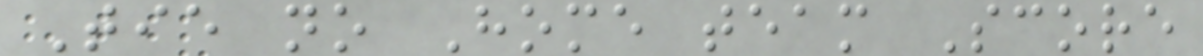Tie no Home team Score
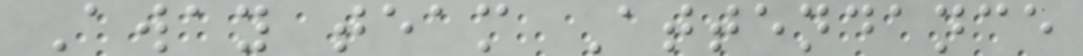Away team Attendance
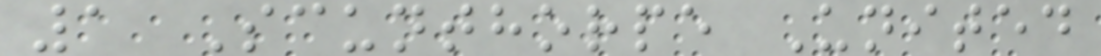1 Scunthorpe United
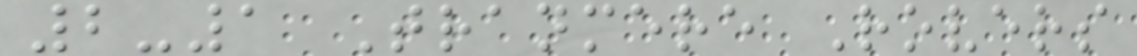2-1 Tranmere Rovers
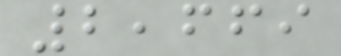2,669
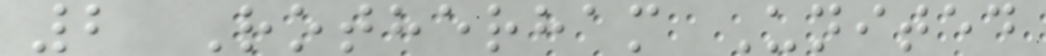2 Rotherham United
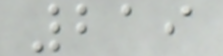219
